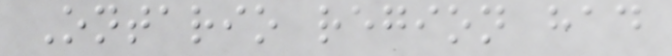Ontario region had
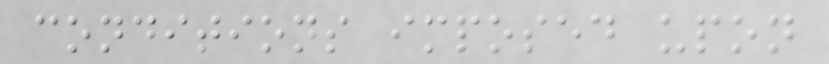conditions imposed upon
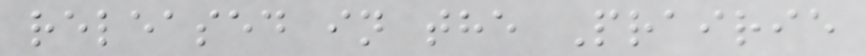released in the Prairie
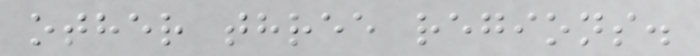other three regions.
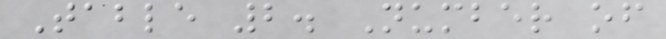Table 2. Number of
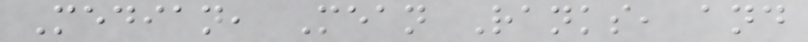Median, Mean Ranks, and
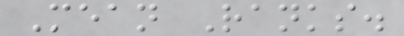Mean Ranks.
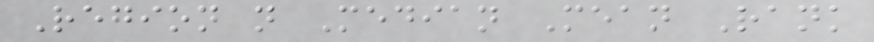Region n Median Mean Rank
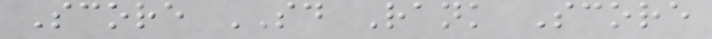Score SD Rank Score
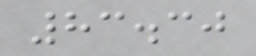83.30
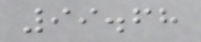99.68
